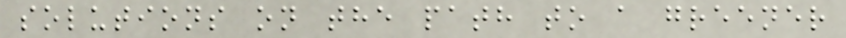solutions on the path to a greener
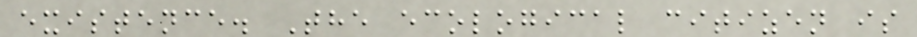existence. The ecological citizen is
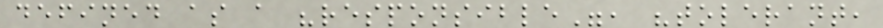defined as a "responsible", "tolerant,
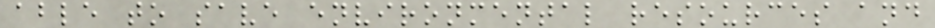able to save environmental resources and
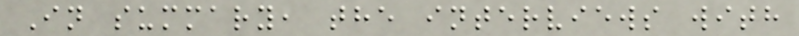In summary, the interviews with
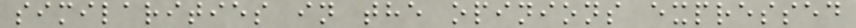similarities in the opinions expressed
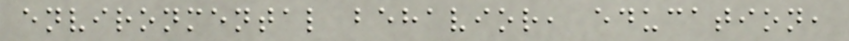environmental behavior, education,
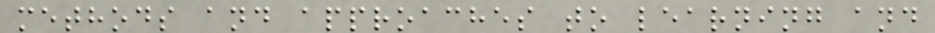methods and approaches to learning and
